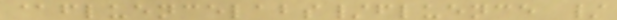@fluencelabs/fluence /
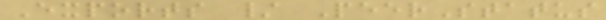Exports / PeerStatus
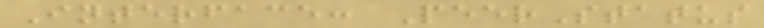Interface: PeerStatus
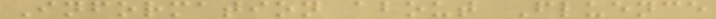Information about Fluence
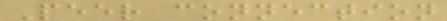Peer connection
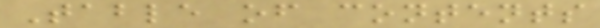Table of contents
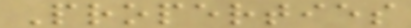Properties
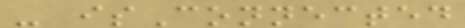- isConnected
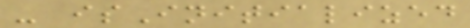- isInitialized
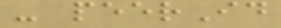- peerId
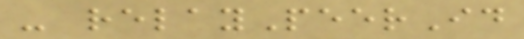- relayPeerId
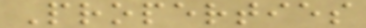Properties
